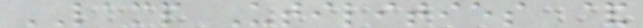LAMP Utilities &
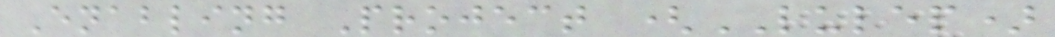Enabling Project (LULEP)
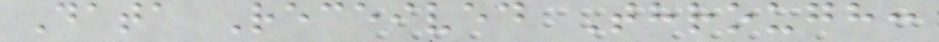Data Received Through:
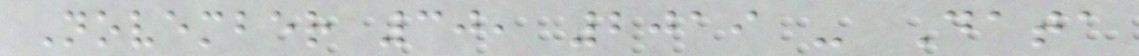November 30, 2019 - Data
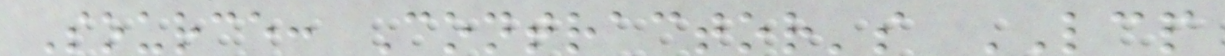Source: Contractor's LCP
